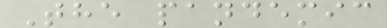The pandemic
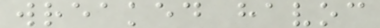wreaked havoc
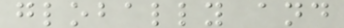globally and
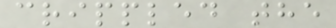crippled the
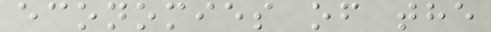economies of the
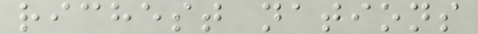richest nations
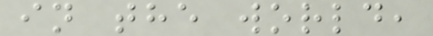in the world,
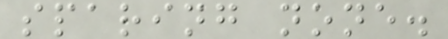sparing none.
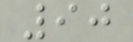90
